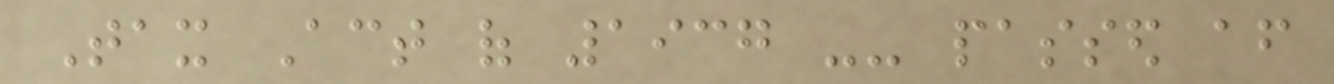Tax Act of 1937 -- passed after
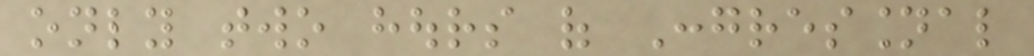only two hours of Congressional
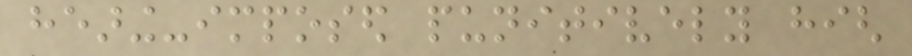hearing-imposed punitively high
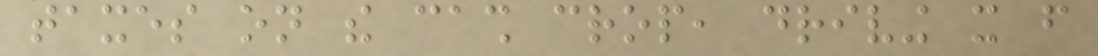taxes on the cash crop, driving it from
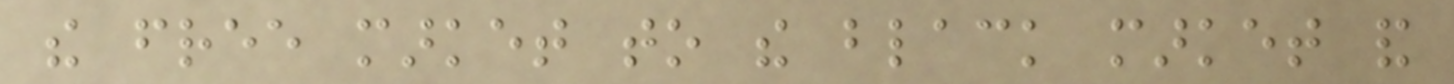the free market to the black market and
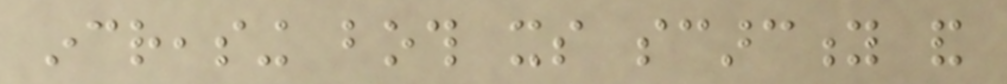increasing both its scarcity and
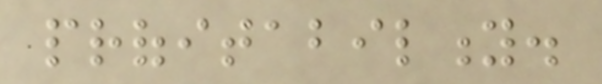profitability.
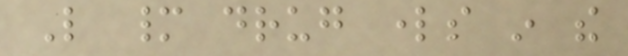Like many drug lords in the
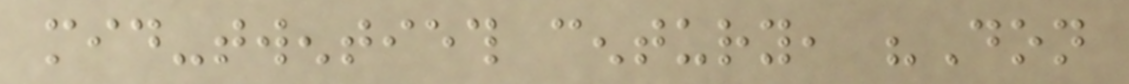mid-twentieth century, "Don
